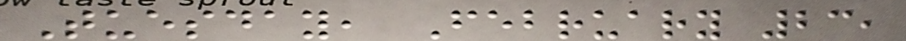Tuesday, February 23,
